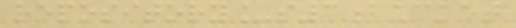repository_s3bucket
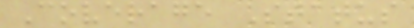Coverage Status
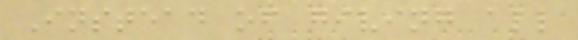Instead of giving all
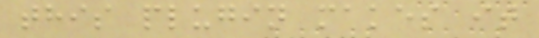this plugin makes it
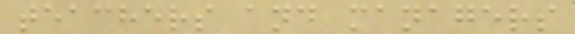teachers and managers
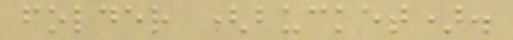folder (bucket).
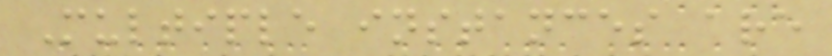Multiple instances are
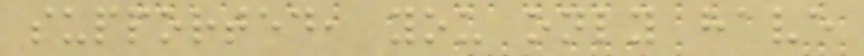supported, you only have
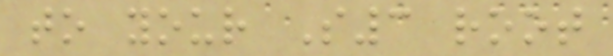to your S3 root
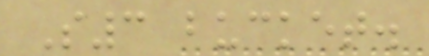S3 bucket.
